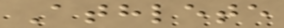Athlete
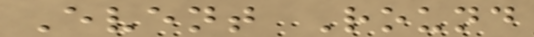Event Round
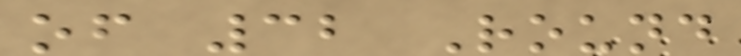of 32 Round
